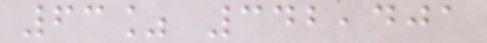63% 342,401
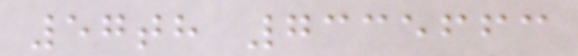57th 7335663
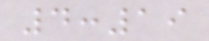4:19
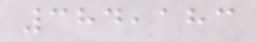384,183
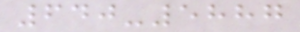640-5887
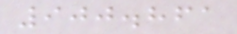900.861
